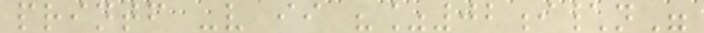printf -v ii "%02i\n"
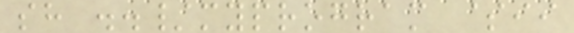sh ../myprogram $ii
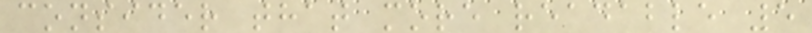consider that more readable 5
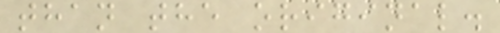than the original.
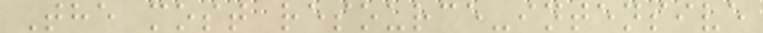The most resource-intensive
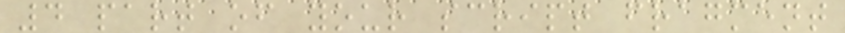4 part of your script fragment
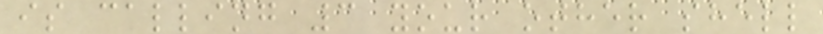is calling 3 your other shell
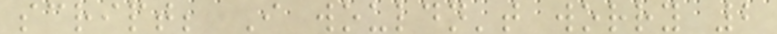script; I wouldn't worry 2
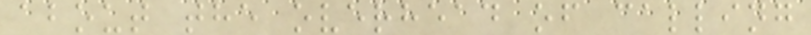about the overhead of calling
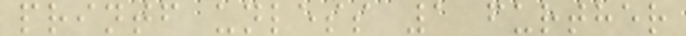printf unless 1 further
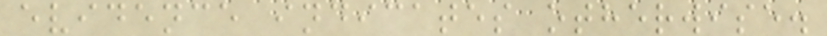evidence indicates otherwise.
